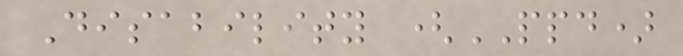Disability (PPD)
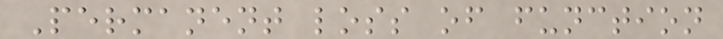Permanent loss of function
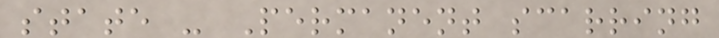state - Permanent scarring
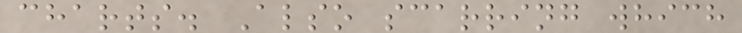charts. Also scarring which
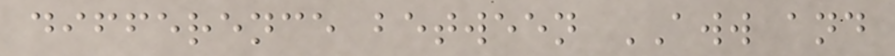difference between AWW and
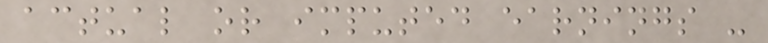actual or imputed earnings -
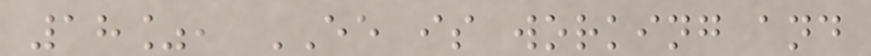18%, EE is working and
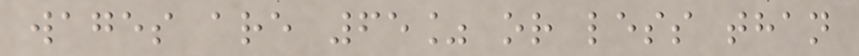wages are 65% or less than
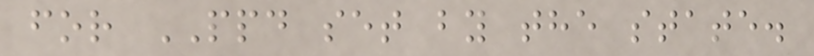for PPD set by the state.
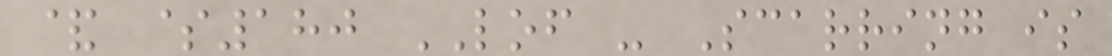& $180 LOF - Scarring is
